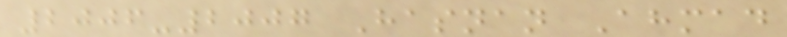2006-2007 Hasnan Ahmad
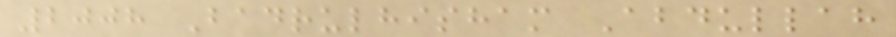2008 Badrulhisham Abdullah
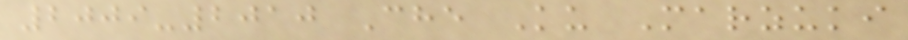2009-2010 Che Ku Marzuki
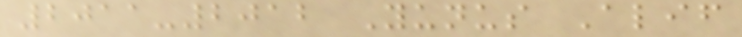2011-2012 Yunus Alif
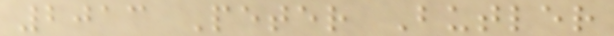2013 Peter Butler
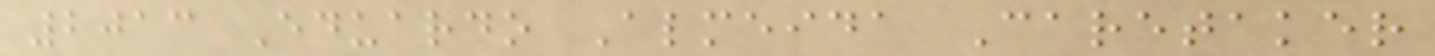2013 Eduardo Almeida Caretaker
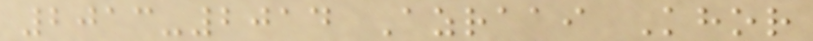2013-2014 Azraai Khor
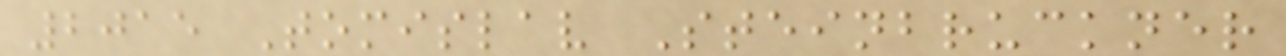2015 Tomislav Steinbruckner
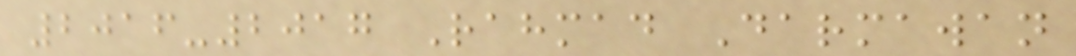2016-2017 Rahmad Darmawan
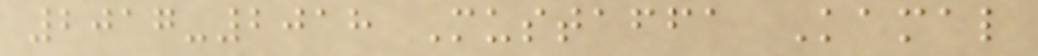2017-2018 Mustaffa Kamal
